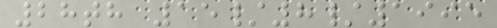28th 15/8/1995
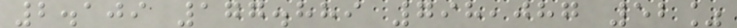2.109 177.889 798,087 52%
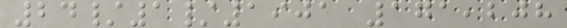24/1/1901 171,208
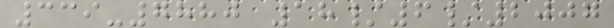339-7880 18/6/2007
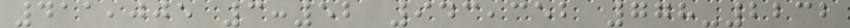411,005 3:52 943,352 778-2232
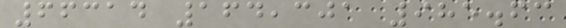66314 164,301 985.63
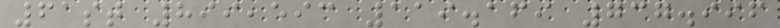61st 899,593 119.169 737.996
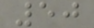50
